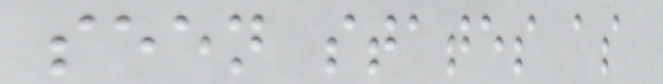seen states as
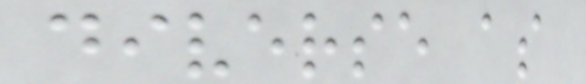diverse as
